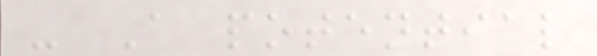- A potential
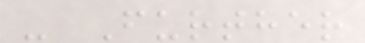- Further
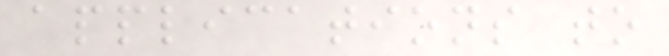applications to
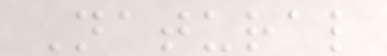Natural
